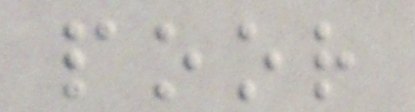poor
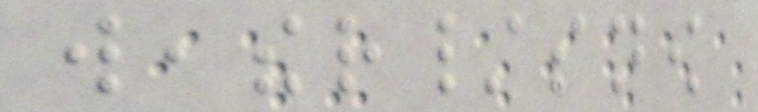weather/snow
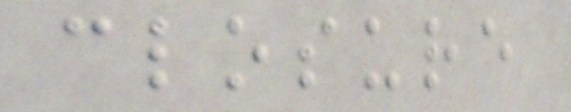closure
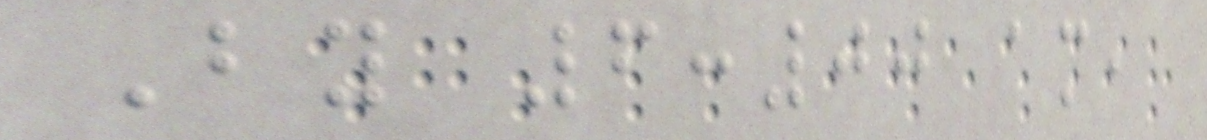By 6:00 am,
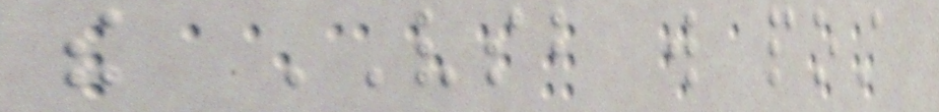the VSB will post
